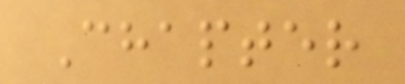Chapter
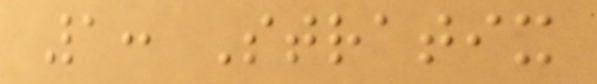1: Stratix
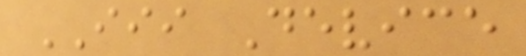III Device
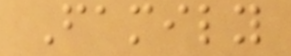Family
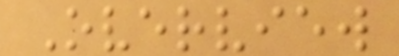Overview
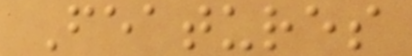Features
